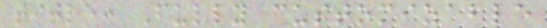title: Fully customizable
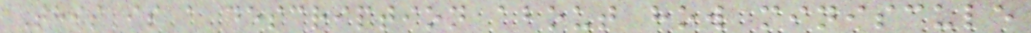This is a description about how miniscule
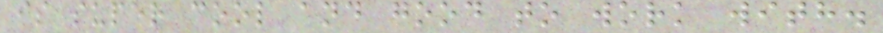is super cool and good to work with.
